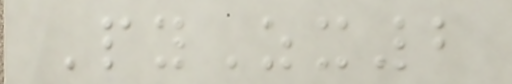PyZx2
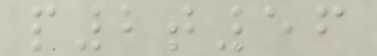p2t56
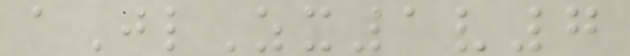aJlZx1v7
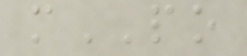mPO
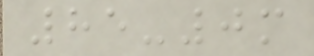85-0m
